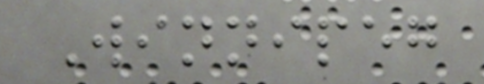Winnipeg
